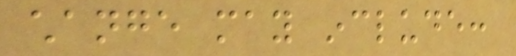change may include:
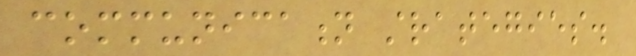communication strategies.
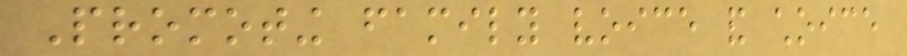Promoting family voice and choice
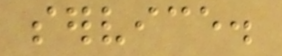service.
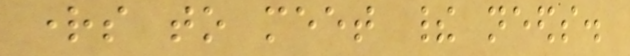rights to meet their needs.
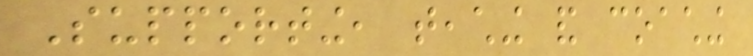Supporting, teaching and coaching
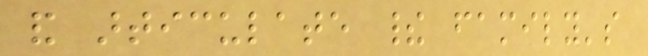and articulate their family's
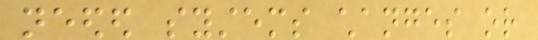needed systems changes or
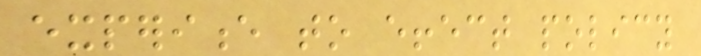experience to effect policy
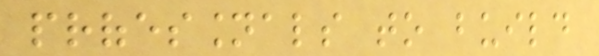professionals to build
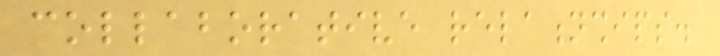collaborative relationships.
